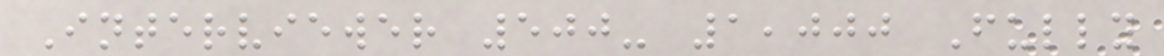Interviewer 500- 1,000 Fully
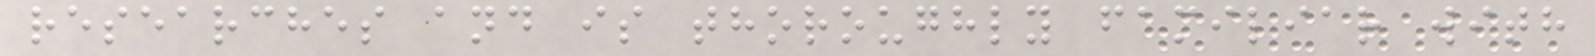researches and is thoroughly familiar with
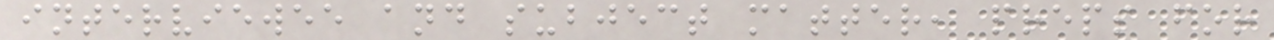interviewee and subject matter, preps for
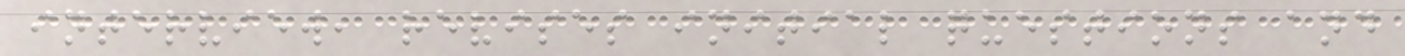interview, revises initial questions and
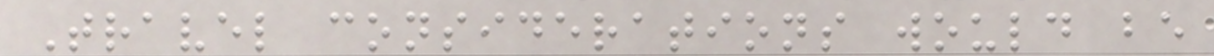Travel considerations would be
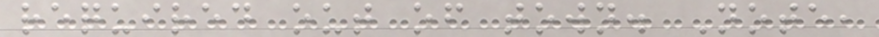required out of town. Note,
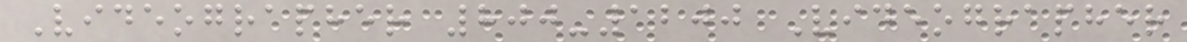Videographer 800-1200 Videographer
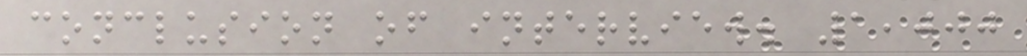conclusion of interview. 1,000
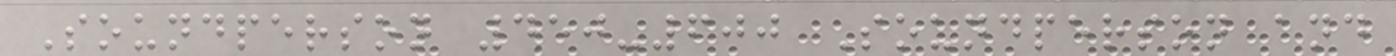Soundperson 450-600 Soundperson and
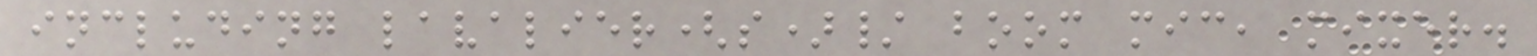including lavalier(s)/ boom mic, mixer.
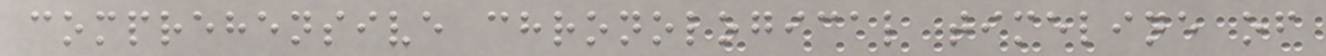comprehensive chronological timeline of
